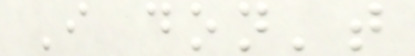I don't
